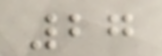27
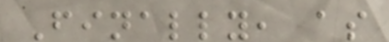Finally, as
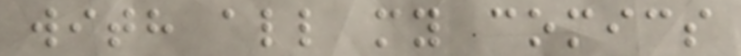with all my comics
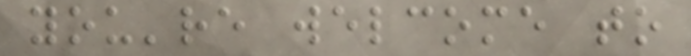you're welcome to
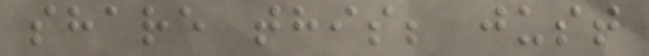share this; just
